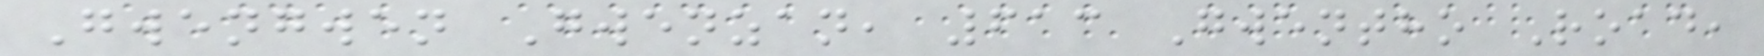Gwengwen Gwenzan, 613 Gwentho Road,
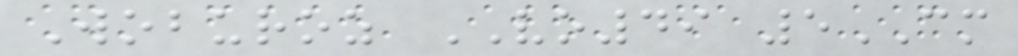Woburoz VO49 5CM
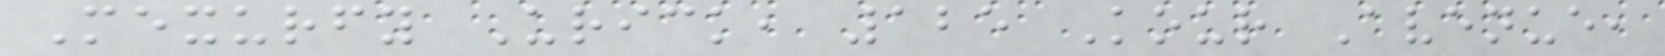Mexurfy Urick, 125 Kour Avenue,
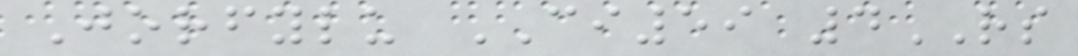Jorfylu CI59 4RS
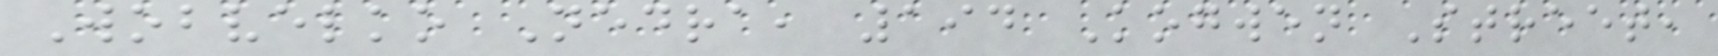Wobvelko Nedra, 194 Kogwen Street,
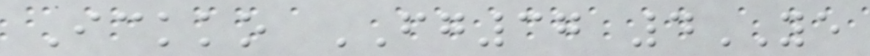Ickko FG37 4YE
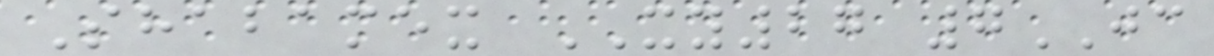Shabamex XY27 7JC
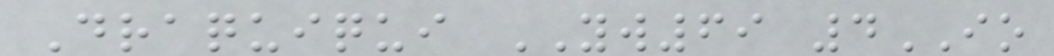Draquiqui YW69 4IO
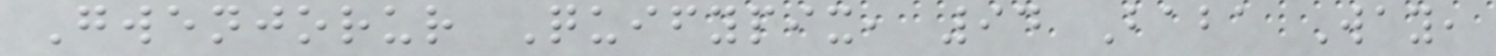Gwenjorur Quifypix, 94 Baba Way,
